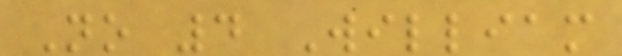No 4 William
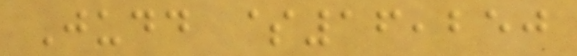Judd $16,250
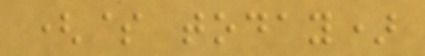($ today)
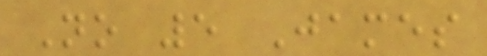No 5 James
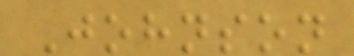Johnson
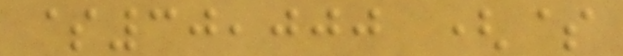$30,000 ($
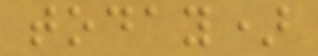today)
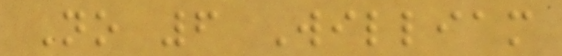No 6 William
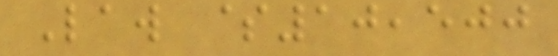Law $10,500
